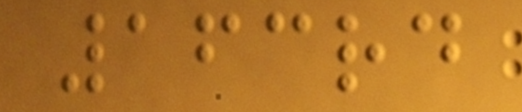163rd
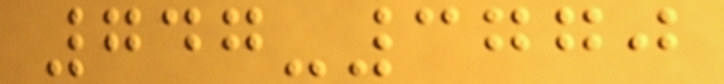747-3770
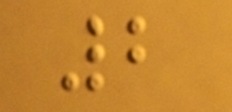2
